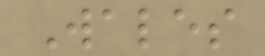Wales
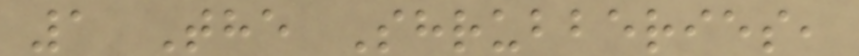1 The Shrubberies,
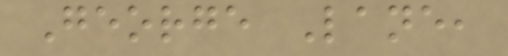George Lane,
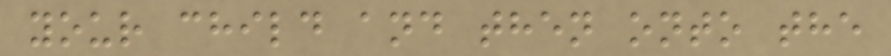your child and then onto the
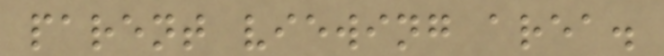parent viewing area.
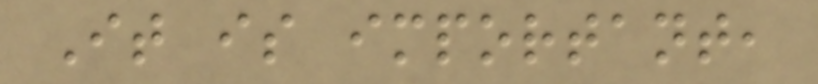It is important,
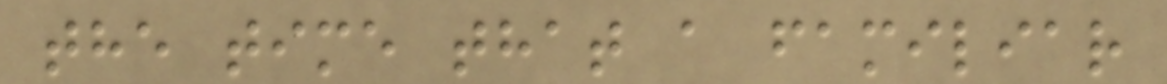the time that a familiar
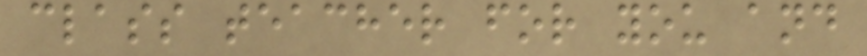class teacher for you and
